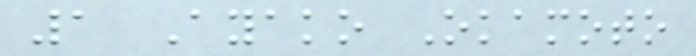1 Ayako Okamoto
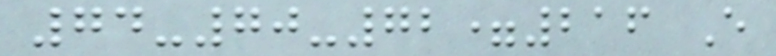74-70-72=216 E
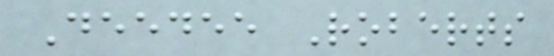Deedee Roberts
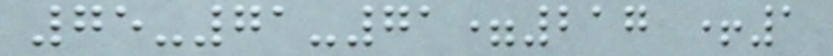75-71-71=217 +1
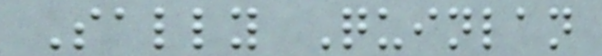Sally Quinlan
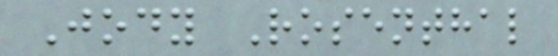Jody Rosenthal
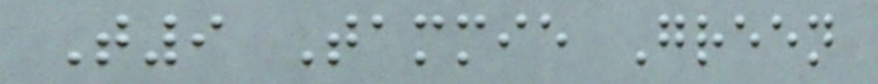T9 Tammie Green
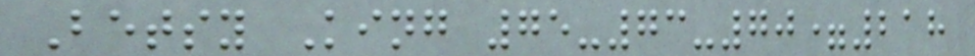Betsy King 75-73-70=218
